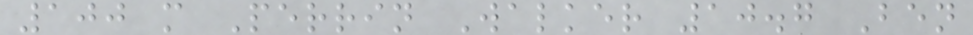100 m Perrin Walker 10.7 Ben
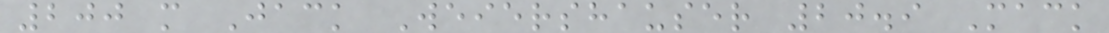200 m Jack Weiershauser 20.9 Mack
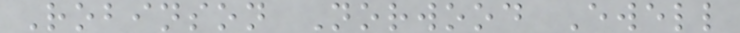Robinson Norwood Ewell
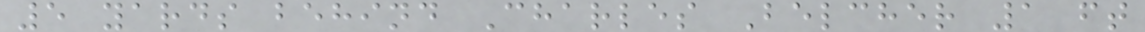5 yards behind Charles Belcher 1 ft
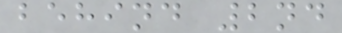behind 2nd
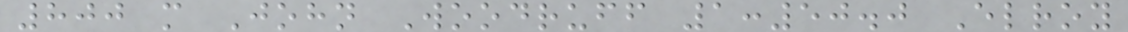800 m John Woodruff 1:50.0 Elroy
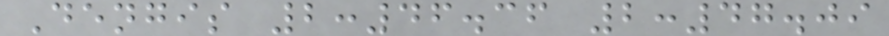Dengis 2:46.36 2:47.09
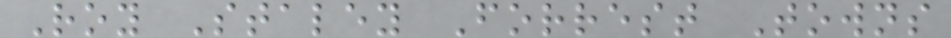Roy Staley Forrest Towns
